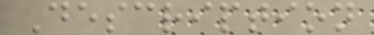Description
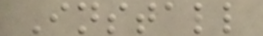Install
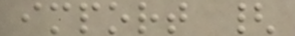import {
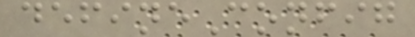defineConfig
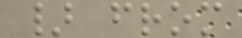} from
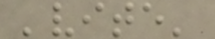'vite'
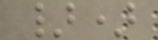})
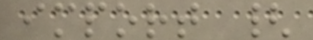import {
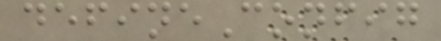defineConfig
